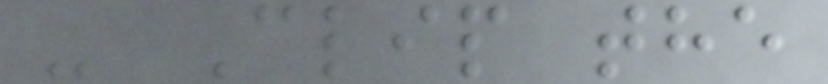- Clip the
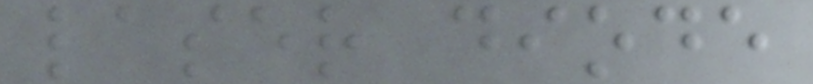laser diode
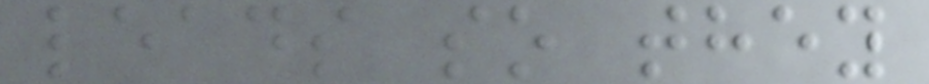leads so they
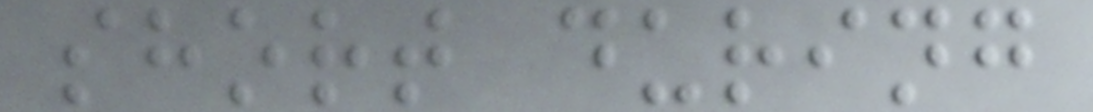short during
